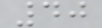40
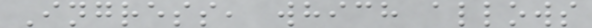Ingress, which allows
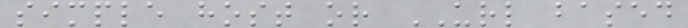simple host or URL based
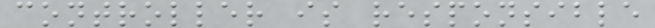controller is responsible
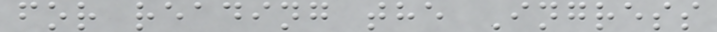for reading the Ingress
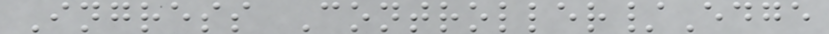Ingress Controller/Edge
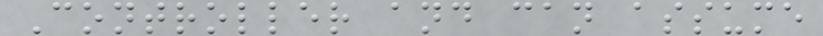Controller and can assume
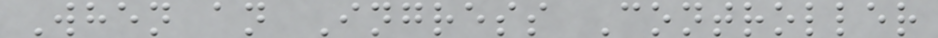When an Ingress Controller
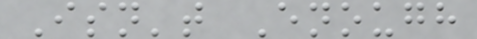Isn't Enough
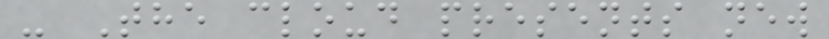- The cloud presents new
